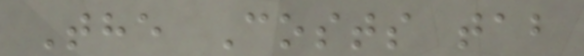The Costs tab
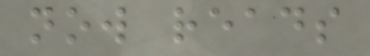now reads
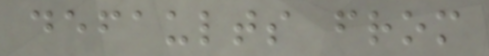defaults from
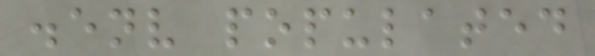.env populated
